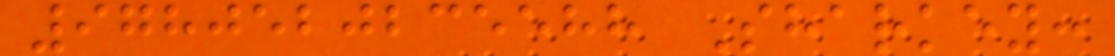9780520235588 Sharkey:
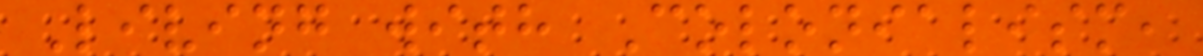Living with Colonialism,
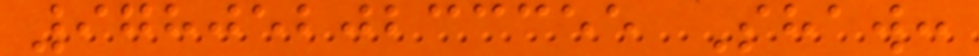9780520233355 Shaw:
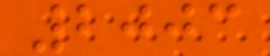2003
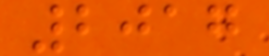2017
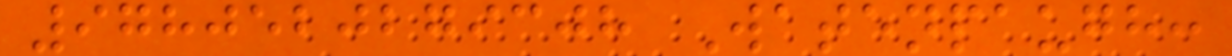9780520279308 Watenpaugh:
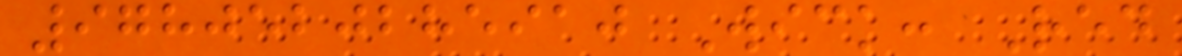9780520285910 Wick: Red
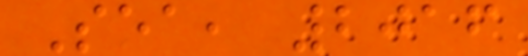Sea, 2016
